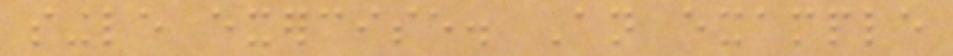single exercise. An example
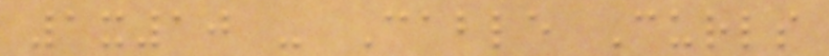1x10 - Cable Curls
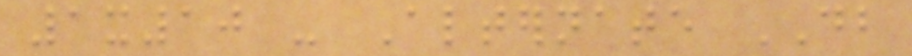1x10 - Alternate DB
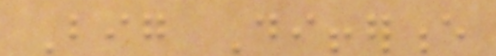Big Difference
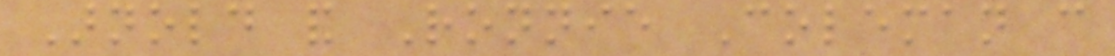Arnold and Ronnie Coleman can
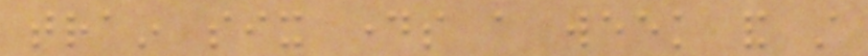train six days a week and still
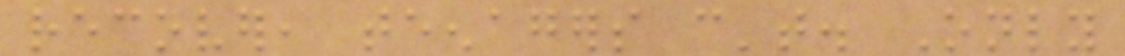recover, teenagers can't. Only
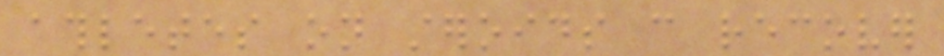athletes on steroids can recover
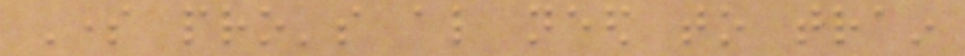Some pro's also need to train
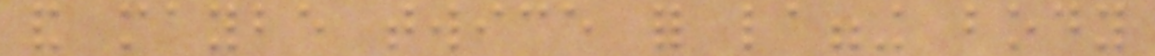and maybe twice for lagging body
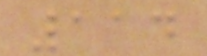114
